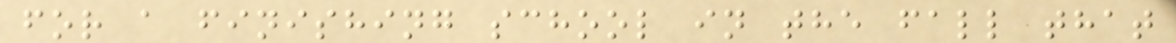for a finishing school in the fall that
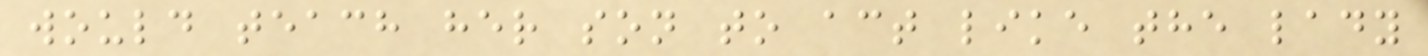would teach her son to act like the lady
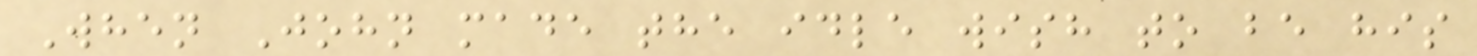When John made the idle wish to be his
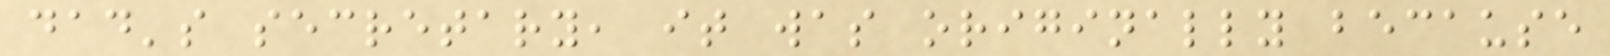dad's secretary, it was originally because
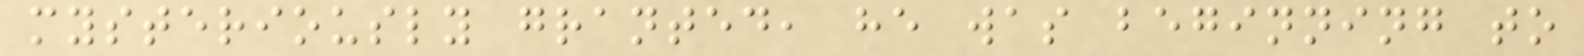mysteriously granted, he was beginning to
